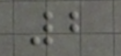2
